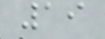19
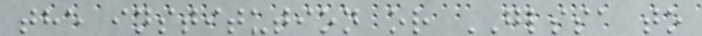the institution or GLSSA to
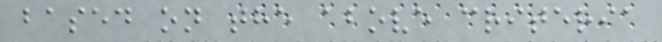based on the above criteria
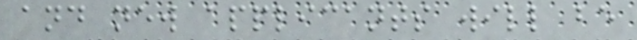and new applicants will be
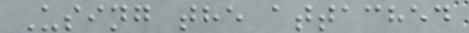Using the attached
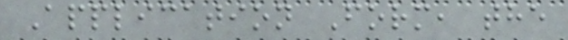Application Form, the
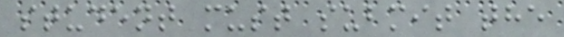student must submit the
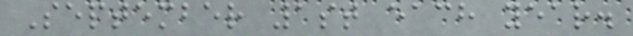September 1st each year.
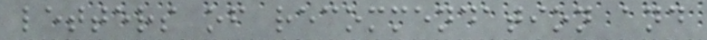letters of recommendation and
